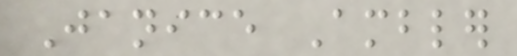Janice Ambler
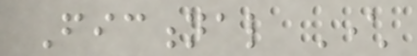Fictional Character
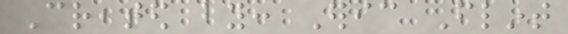Created by: Eric Flint
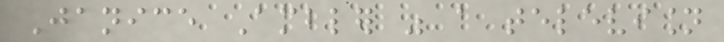Janice Ambler was a television
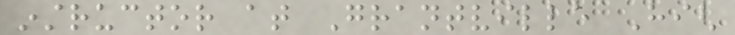instructor at Grantville High
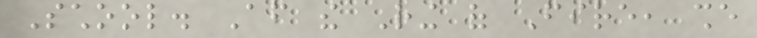School. After the Ring of Fire, she
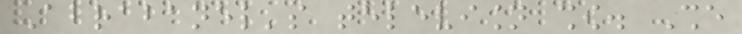Abrabanel's television show. She
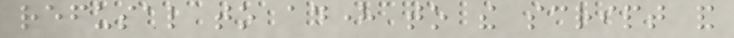refusal to adhere to the script and
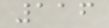116
